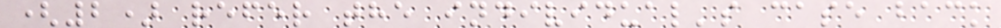(2) refer the individual's case back
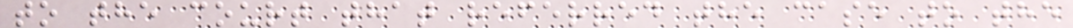to the court that referred the case to the
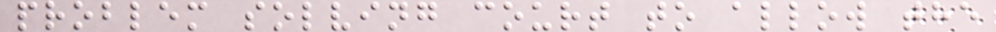problem solving court to allow the
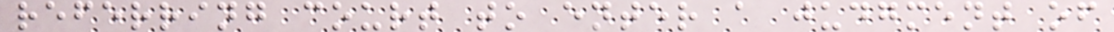referring court to enter a judgment of
